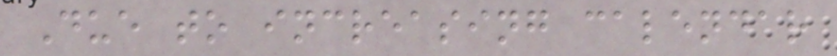Due to increasing calendar
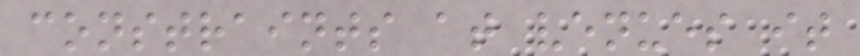constraints at venues it
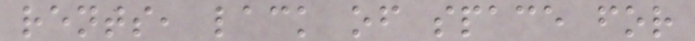rents, lack of space for
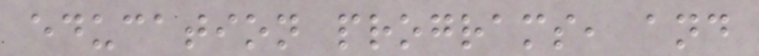education programs, and
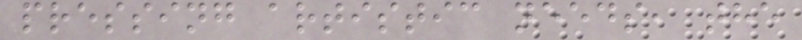pressing artistic needs, the
